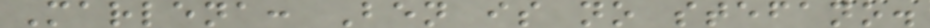Marlena: Ben is no stefano.
